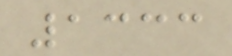1333
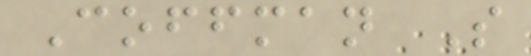Coffman S
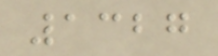1327
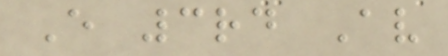E 3rd Av
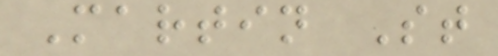Martin St
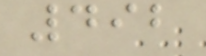492
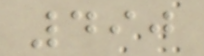490
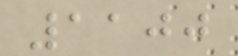1100
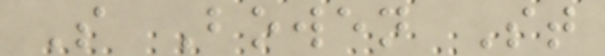S Bowen St
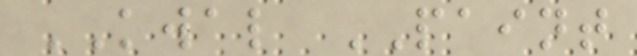KWAL PAINT
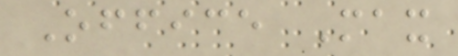Office Max
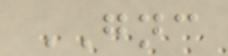GNC
